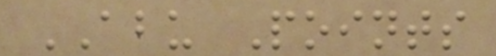ABU Points
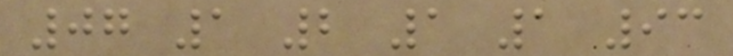07 1 2 1 1 93
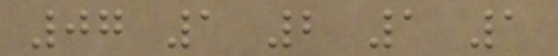07 1 2 1 1
